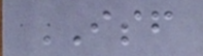ISF
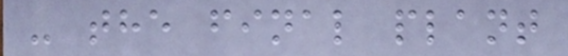- the final plant
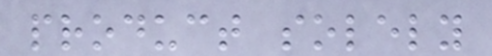product solely
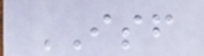ISF
